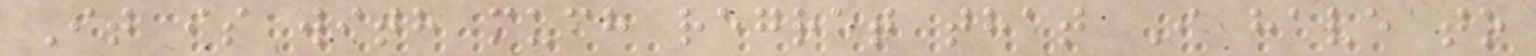It is with much regret that I have to
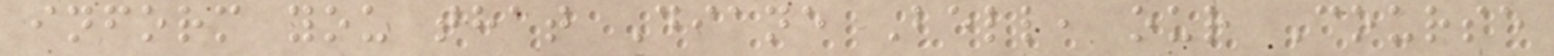inform you that Diane Bell, our Course
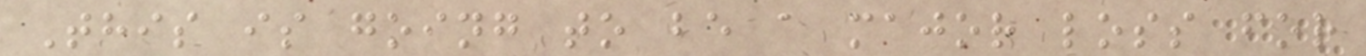This is going to be a major loss for
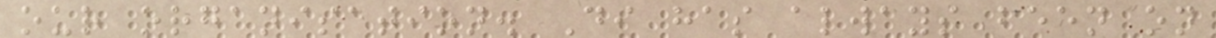our organisation. Di has always been on
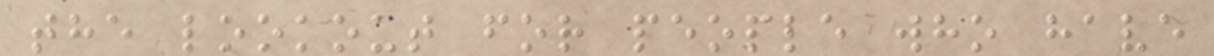the lookout for people who have
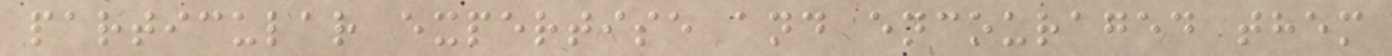particular expertise and encouraged them
